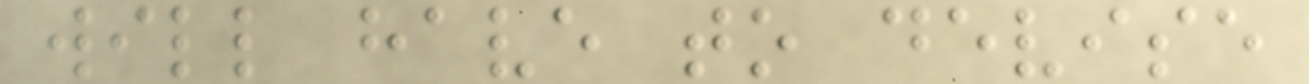will have to devise
